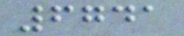6741
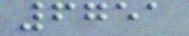6751
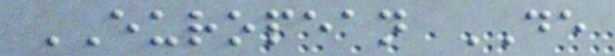EUROPEAN DE
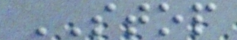STOP
